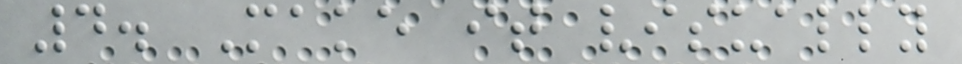4. Make it visually
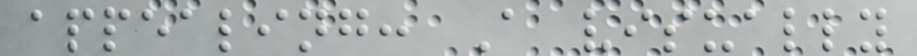appealing: A visually
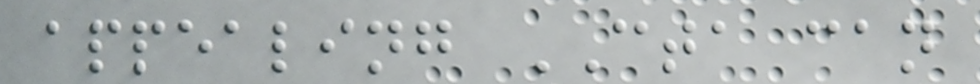appealing CTA can
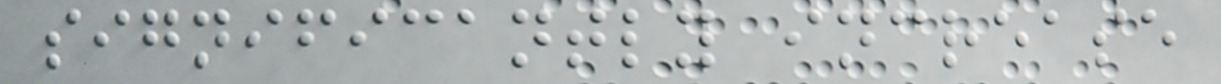significantly increase
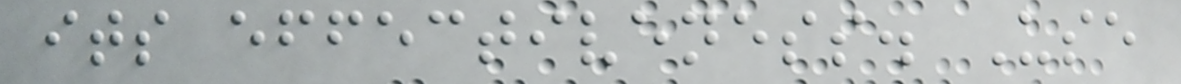its effectiveness. Use
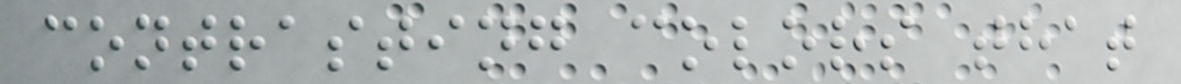contrasting colors that
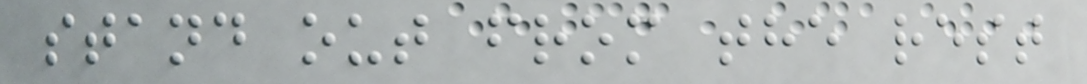stand out from the rest
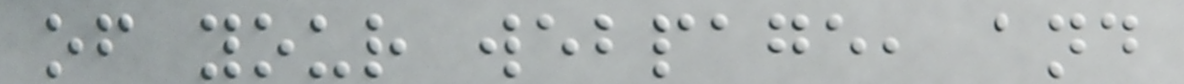of your webpage, and
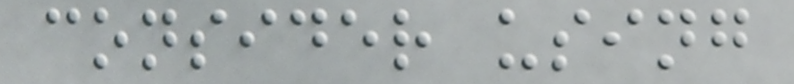consider using
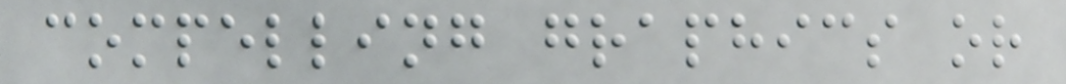compelling graphics or
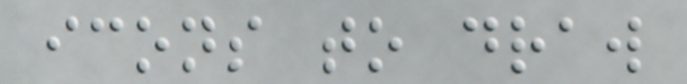icons to draw
